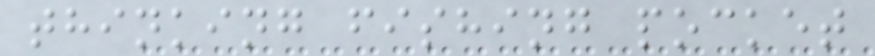thinking fishing pocket
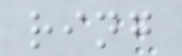ring
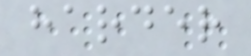harder
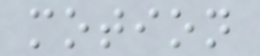motion
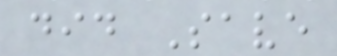did Save
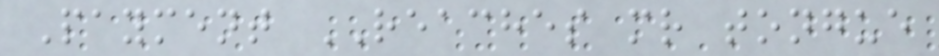Payment REACHES mr tongue
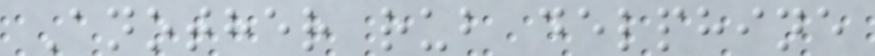Another rub delphine
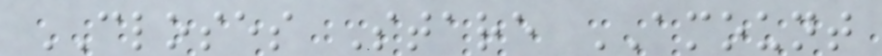CLOSES Stare AMOUNT
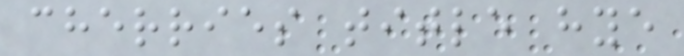cherries title hye
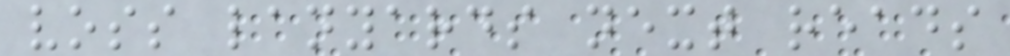voss lanyards next reads
